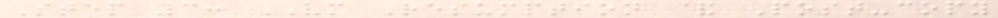Step 3: VM Resumption & Post-copy
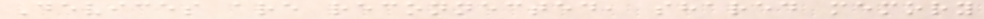Devices are reconnected, shared memory
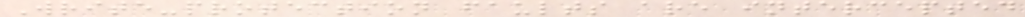Write-protection faults are intercepted
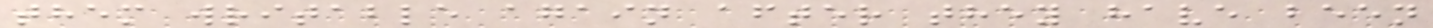them writable again after they have been
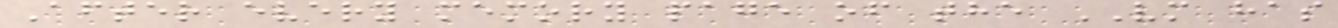After every memory page of the VM has
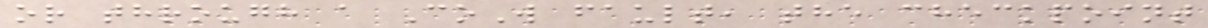or through a CoW fault, the checkpoint
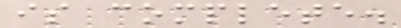is complete.
